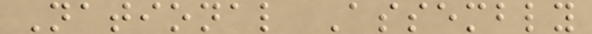National Assembly
